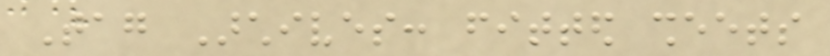Tag Archives: fitted sheets
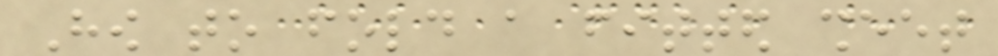How to fold a fitted sheet
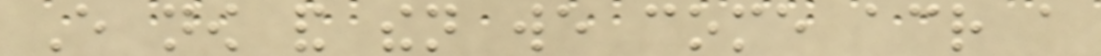Every now and then we come across a
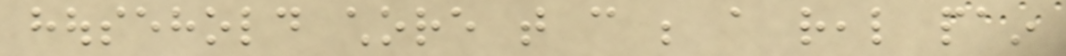household chore that can be a real pain
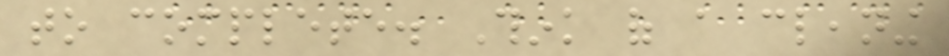to complete. Think of a cleaning
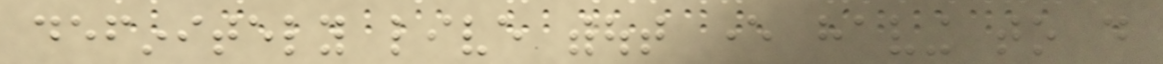definitely live without ever having to do
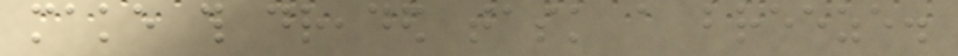make this dreaded task a breeze.
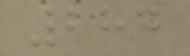284
